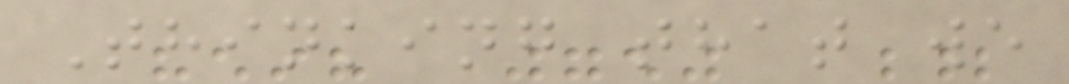Thinking that we
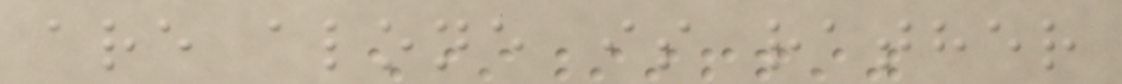are alone is rather
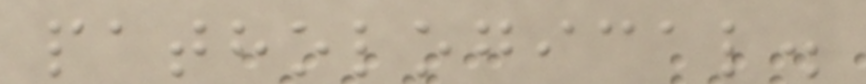pathological.
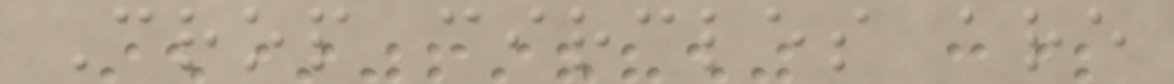Crop circles are
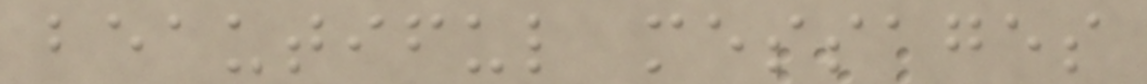beautiful messages
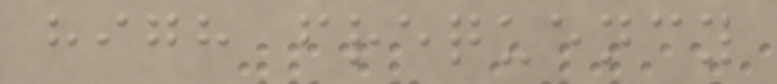high frequency
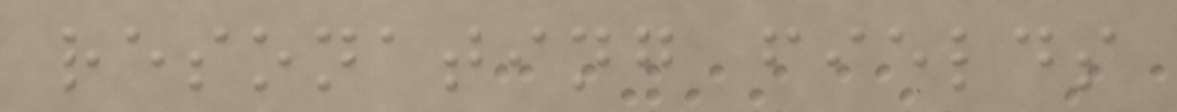resonating fields
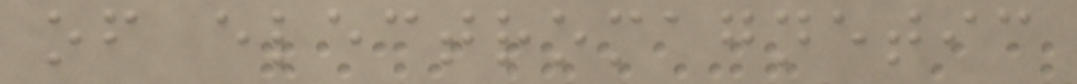of electromagnetic
